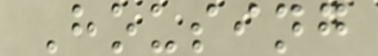Housing
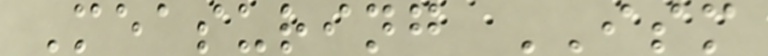Measuring ISM
